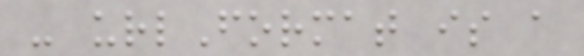- urlFormat is a
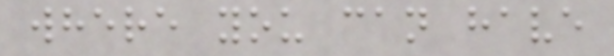where you can have
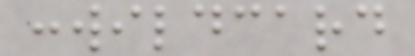:wildcard
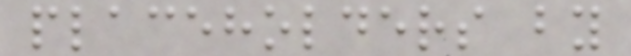placeholders by
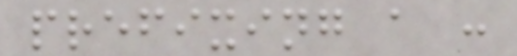prefixing a :
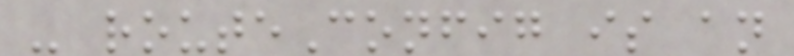- routeConfig is an
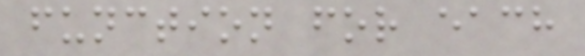function for each
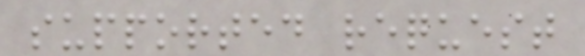supported request
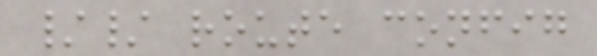// route config
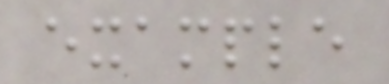example
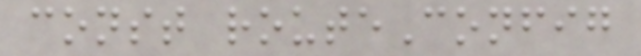const routeConfig
